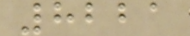8221
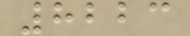8223
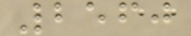2560
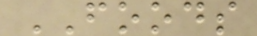FOODS
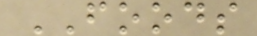FOODS
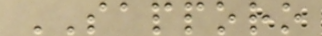SAPPORO
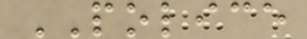POLICE
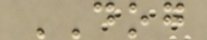DOG
